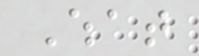What
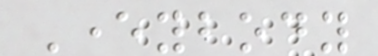Everybody
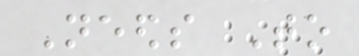Needs To
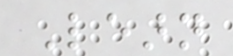Learn
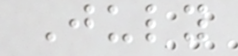July
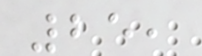25,
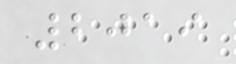2019
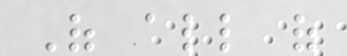Of all of
